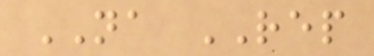NA REP
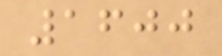1600
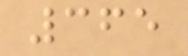365
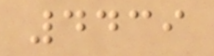4439
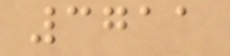3711
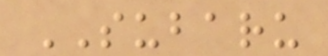SUBARU
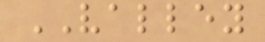VALLEY
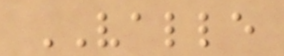VALLE
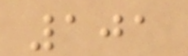101
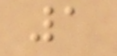1
